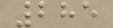285
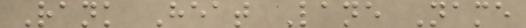Rank Heat Lane Name
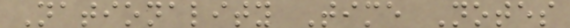Nationality Time Notes
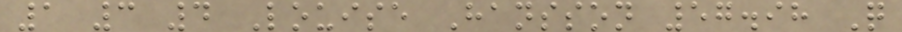1 3 4 Louise Hansson 57.98 Q
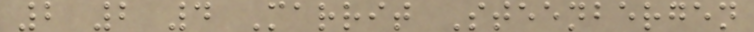2 2 4 Marrit Steenbergen
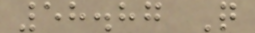58.87 Q
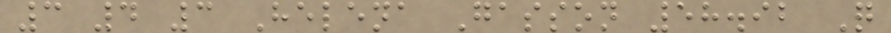3 4 3 Helena Gasson 58.92 Q
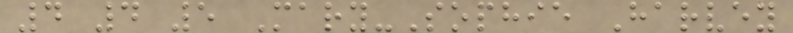4 4 5 Mary-Sophie Harvey
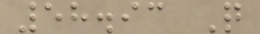58.93 Q
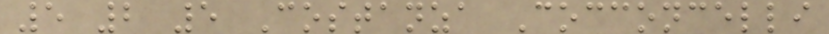5 2 5 Costanza Cocconcelli
